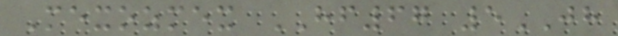Mexozmex HF67 5JH
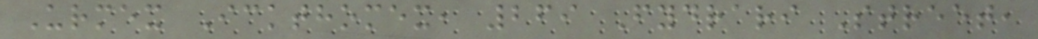Urmex Ickthomex, 269 Fydrari Street,
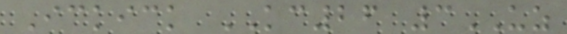Ickick KC26 3UZ
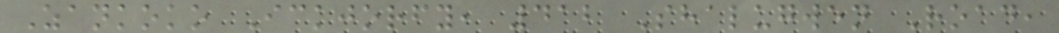Zankoko Ickjorfy, 412 Shalugwen Road,
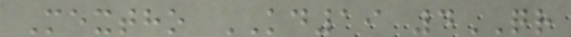Mextho KD19 4QR
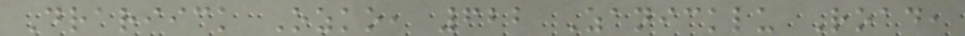Drariick Ozko, 622 Zanicklu Road,
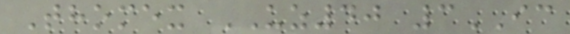Thomex UZ40 3IC
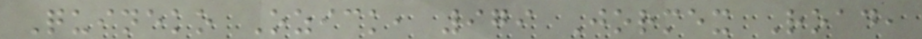Quineko Ozick, 979 Jormex Road,
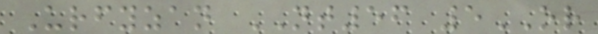Urfyzan NT56 5OR
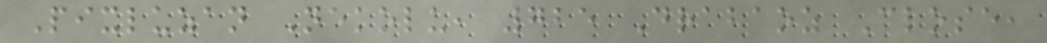Pixluzan Nekolu, 725 Drabaoz Close,
